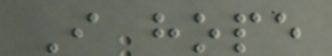I hope
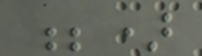;)
